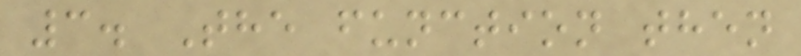3. The function then
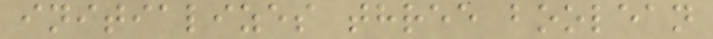initializes three boolean
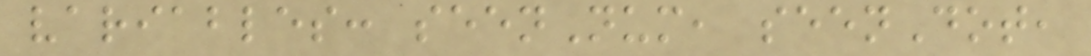variables: seenNum, seenDot,
